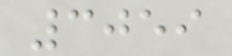3059
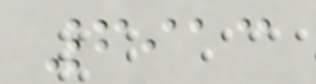6913
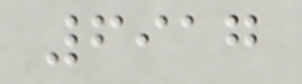6917
